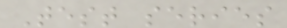Test series
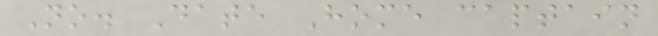No. Date Home captain
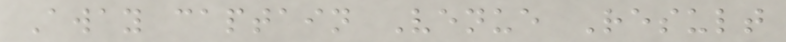Away captain Venue Result
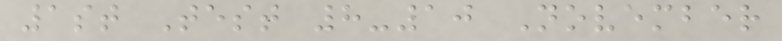1st Test 8-10 November
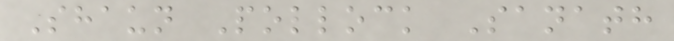Shaun Pollock Sanath
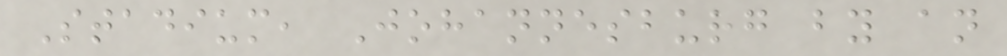Stadium, Johannesburg by an
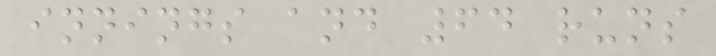innings and 64 runs
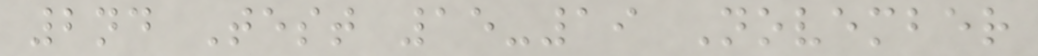2nd Test 15-19 November
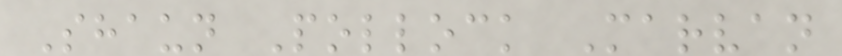Shaun Pollock Marvan
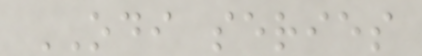ODI series
